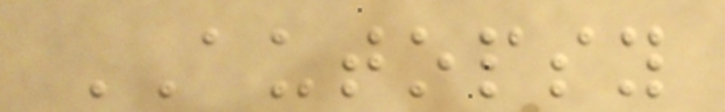AUTOPSY
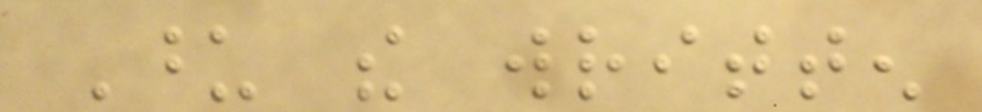Upon the written
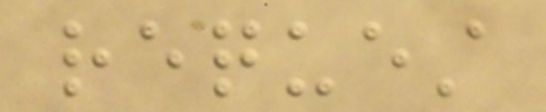request
